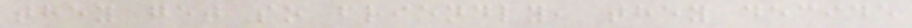they get so friendly, they decide
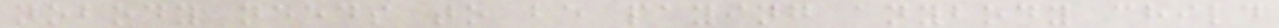nobody needs to be paying anybody child
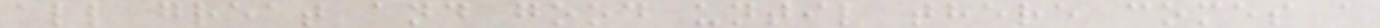all great and good until there comes a
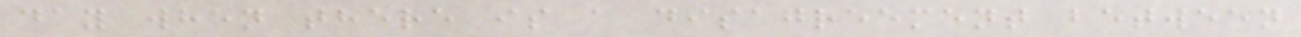day when there is a disagreement between
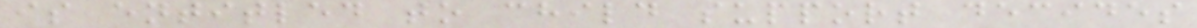is entitled to child support decides
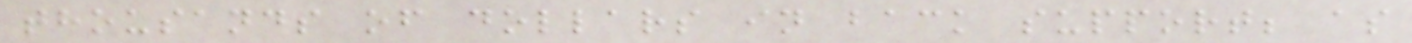thousands of dollars in back support; as
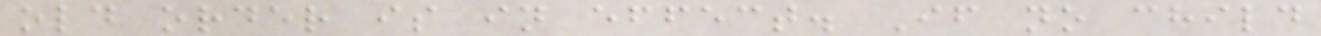old order is in effect. If no child
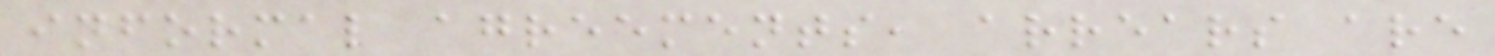informal agreements, arrears are
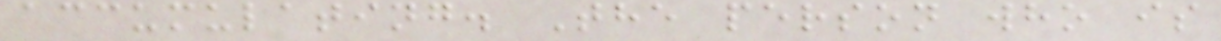accumulating. The person who is
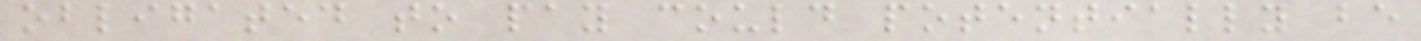obligated to pay could potentially be
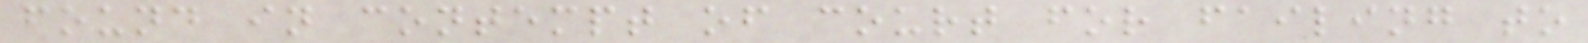found in contempt of court for failing to
